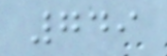749
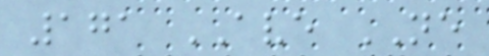171 AVE NE
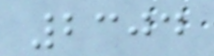2304
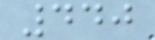440
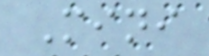Mini
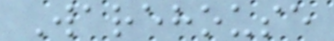Warehouse
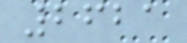2621
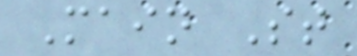Main St
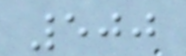500
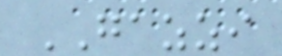GAZZI
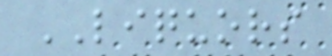LIQUORS
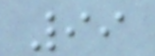99
